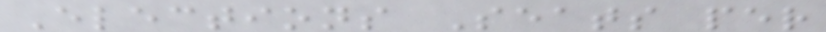Elections Seats per
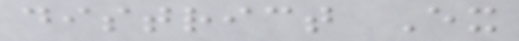district Ex
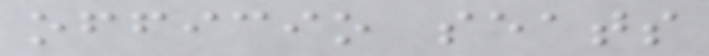officio seats
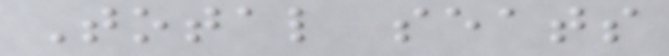Total seats
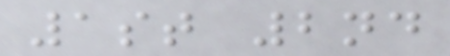1st 2nd
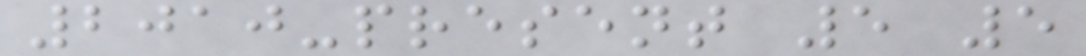2010-present 5 5
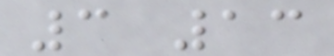3 13
